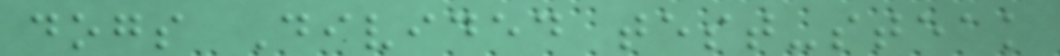dogs Divided test-steak
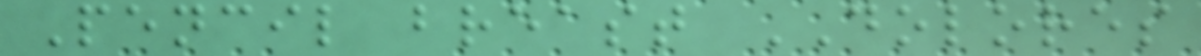Pencil breast DOLORES
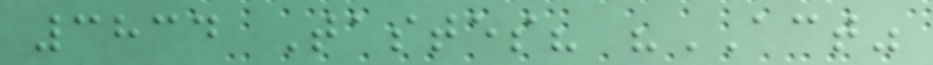3834 Tastes? "ACT"
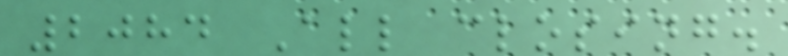2084 All closing.
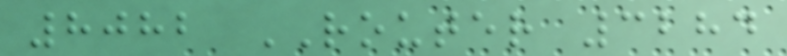8082 ROUTER 3284
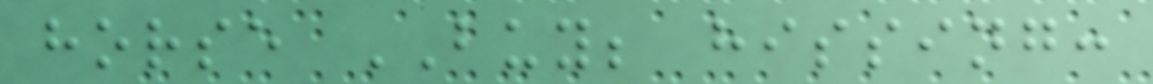horse BUY; hissing:
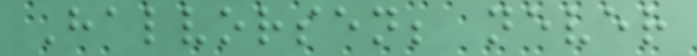Halvorsen; never
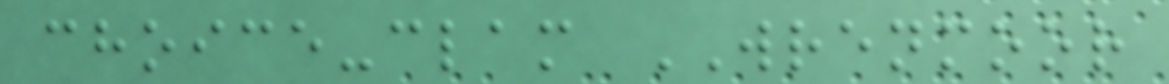choice-clam WRENMOOR
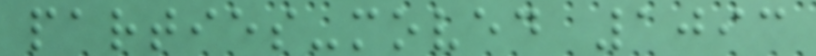parties-moved 1093
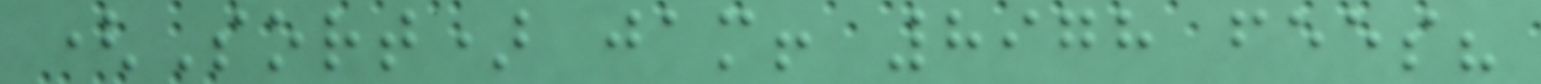(Sort) jam! 8978 fees?
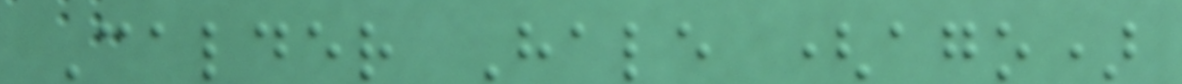Calder Hale (ago)
